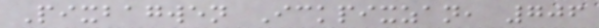Pixbagwen Ickpixzan, 706
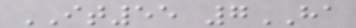IT55 7HA
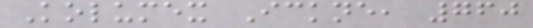Kolumex Ickne, 760
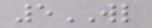5WL
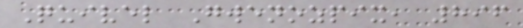Quivel Gwenozpix, 896
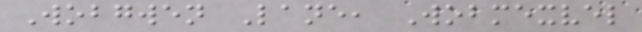Wobgwen Lane, Wobmexvel
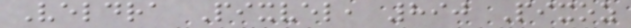Veldra Pixvel, 890 Pixoz
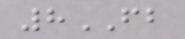8FB
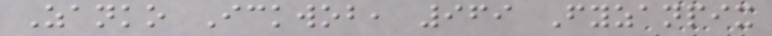Zanko Ickwob, 969 Fyzanpix
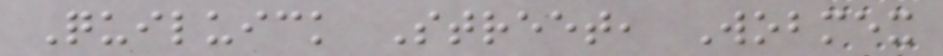Quiluick Street, Wobmex
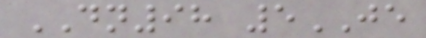DN98 5JE
